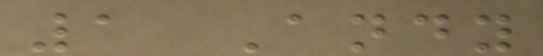1 Andy
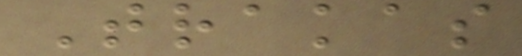Trakas
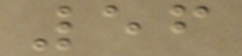56
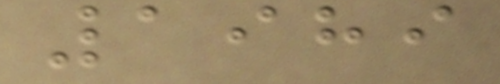1989
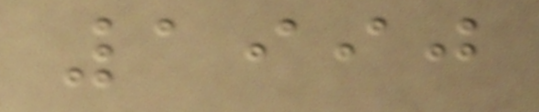1990
